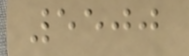5500
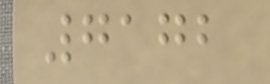7172
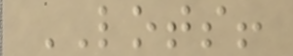LOTS!
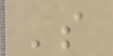's
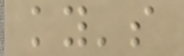ky's
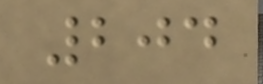204
